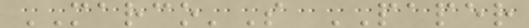MARCO'S PAPER
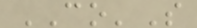CO'S
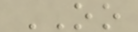OO
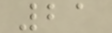21
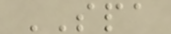SPA
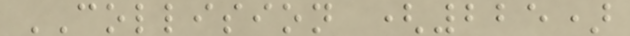COLLISION (225)
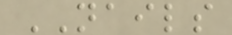NAILS
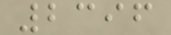2396
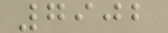7902
